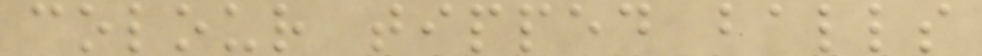colour tipped balls
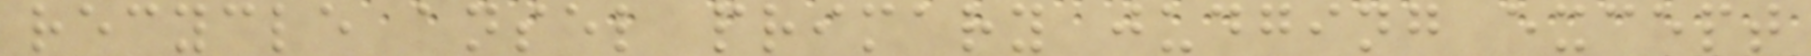recycle ansel primary judging except
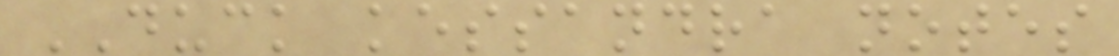DUCK kessandra notes
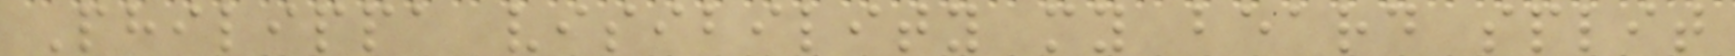Philippa visibility my beard split
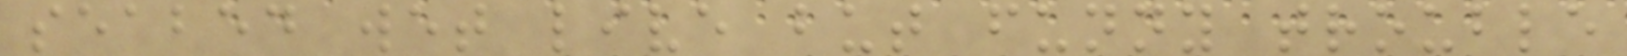seabed wet live but funny trouble
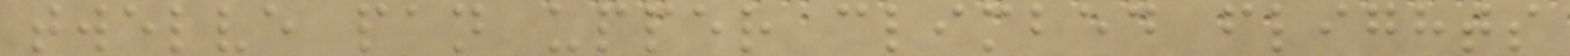twelve pan upper climbed flights
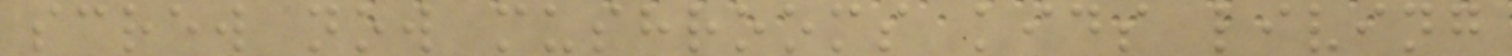screw now mushrooms kids living
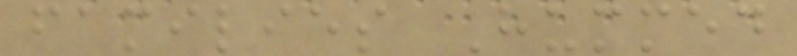families Hummed
